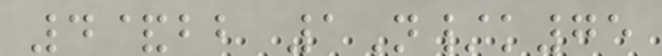4&bb 1N/k75
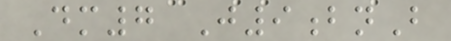Dm7 J9bnB
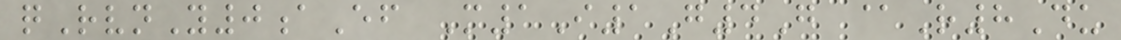qRvnY0aEf M1I1G4G @R8Du
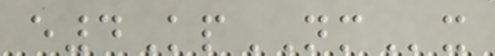e4KpNMx
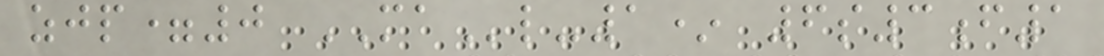zjp=0 MAl-1* 6s3f1
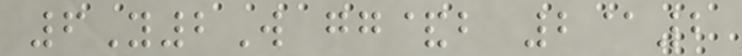6Y2W gg&b 2@2
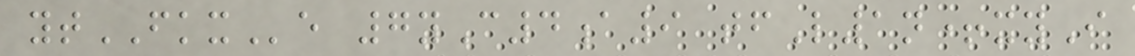ytFKXe 7yC4a9 tfL1n+xyI
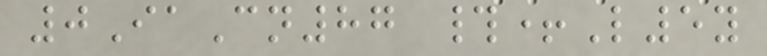0IaCn87 #+L5y
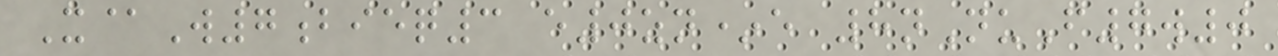X@W7bieq3 e0zn*e 8nNuF7w0
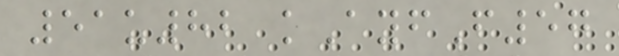51u82 kAyfF57
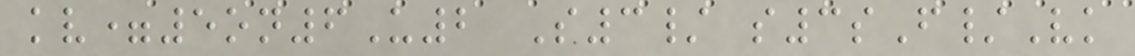kv=5on6U2 S3/ s3sF/Vk
